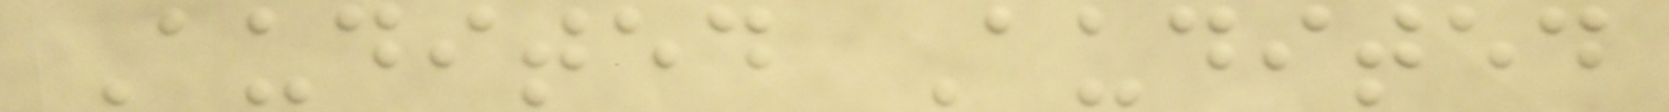Audited Audited
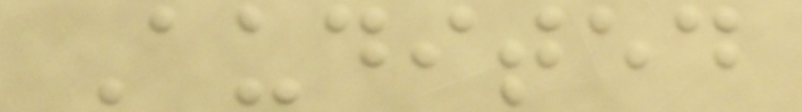Audited
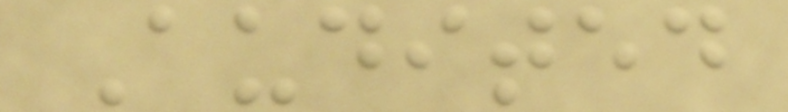Audited
